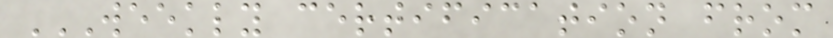WEEKLY CERTIFICATION FROM
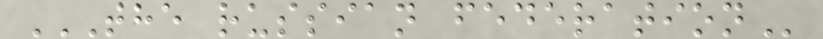THE RUSSIAN FEDERATION
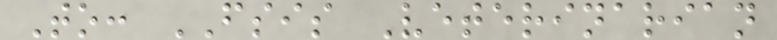To: FSIS Veterinarian
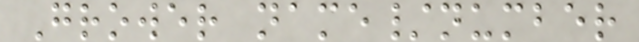Grower name/number
